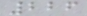226
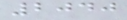2040
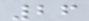26
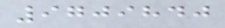9709840
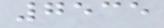7535
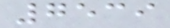7539
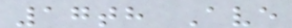17th Ave
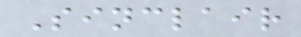Sinclair
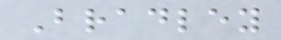Bradley
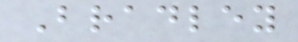Bradley
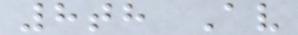8th Av
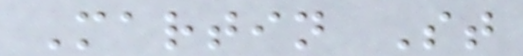Martin St
